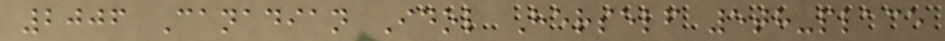2006 Canadian Idol Herself 5th-place
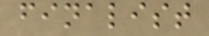finalist
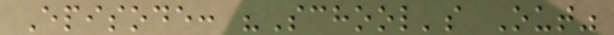Episode: "School's Out"
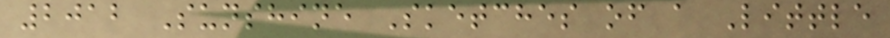2012 Sunshine Sketches of a Little
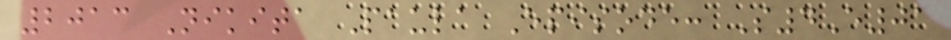2013 Nikita Paula Episode: S4E01
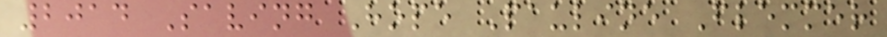2014 Saving Hope Pauline Flemmer
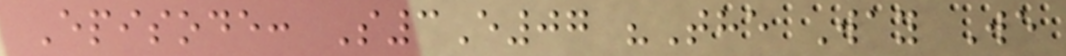Episode: S3E07 "The Way We
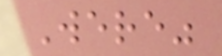Were"
